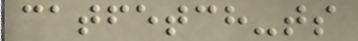catfetch-ts
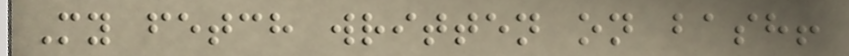My fetch written on bash!
